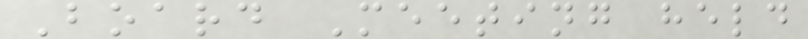Board Meeting held
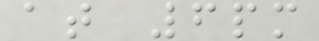at 6pm
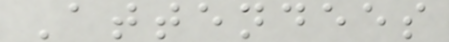Attendees
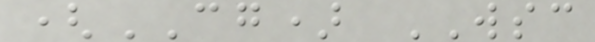(CG) WSC
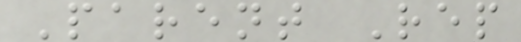Parent Rep
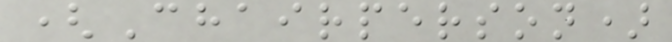(Chairperson)
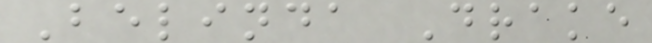Belinda Drake
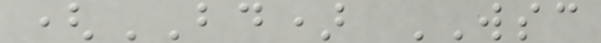(BD) WSC
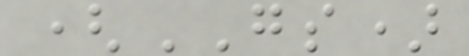(GS)
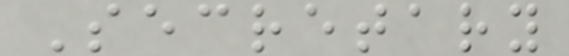Secretary
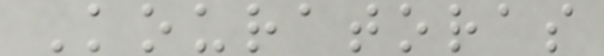Kouratoras
